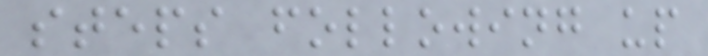steps following up
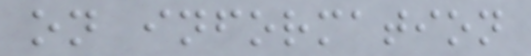on information
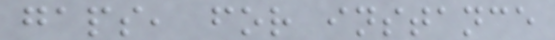gaps, for instance
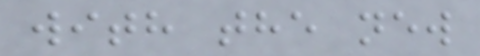with the new
